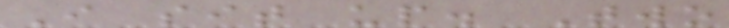I sit up. Two
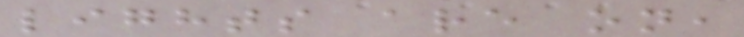lights are on,
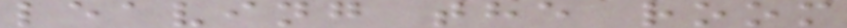leaving the room
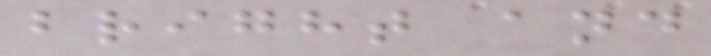bright and
